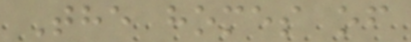The homes of
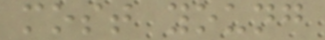most young
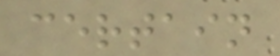certain
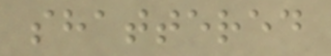shattered
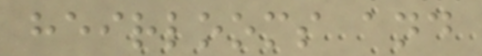heirlooms and
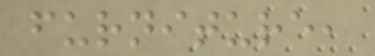furniture,
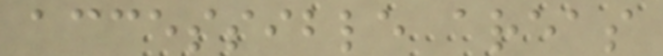accessible areas
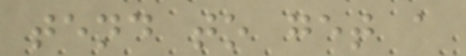tend to get a
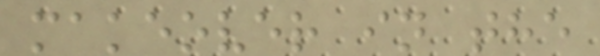makeover in the
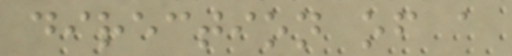direction of a
